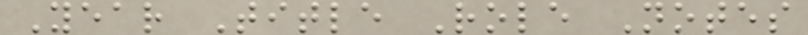Year Title Role Notes
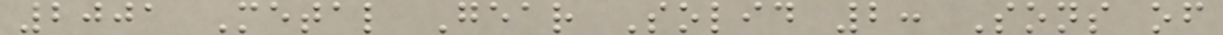2001 Metal Gear Solid 2: Sons of
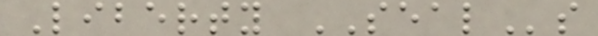Liberty SEALs
